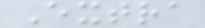Extra
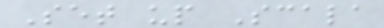Set up Scala
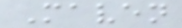Maven
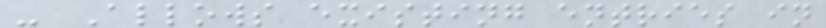- Allows existing entries in
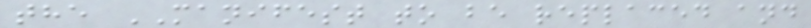the MANIFEST to be replaced and
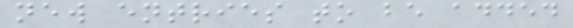new entries to be added
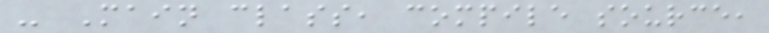- Main class, compile source,
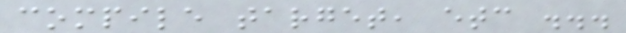compile target, etc ...
